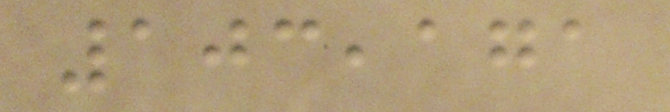103,171
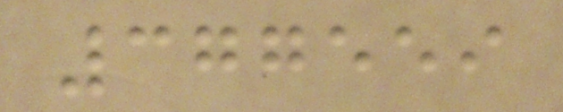377559
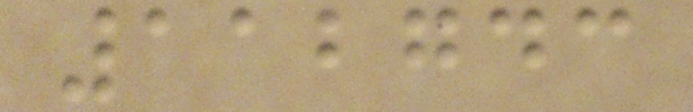112743
